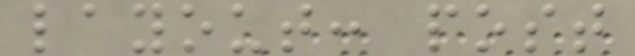layout: post
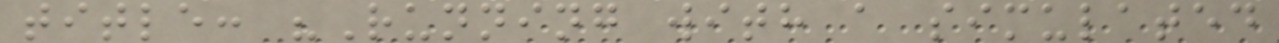title: "Running with a simulated
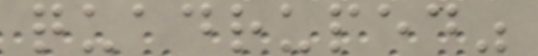quadruped"
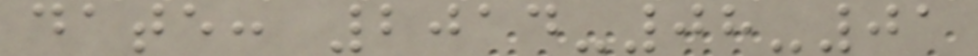date: 2014-08-01
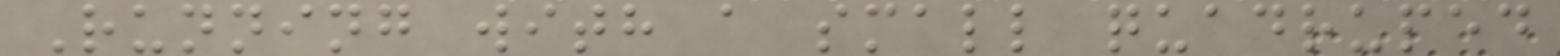Running with a small quadruped
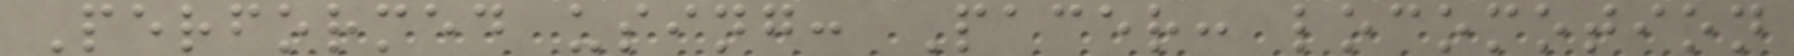Performed using: Pacer: locomotion
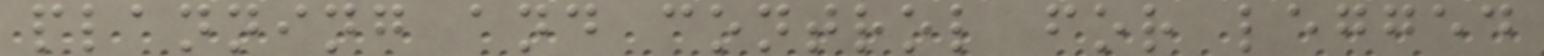planning and control for legged
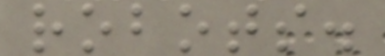robots.
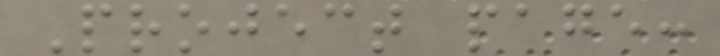Project page:
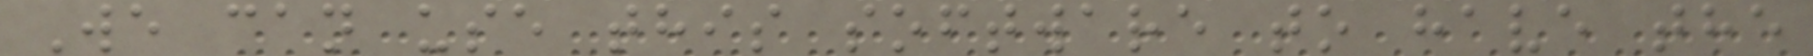We can use this software to have the
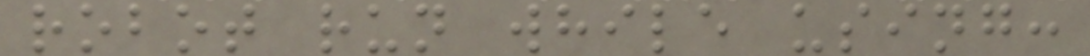robot run while using:
